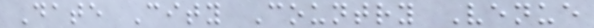Date City Country Venue
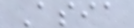Asia
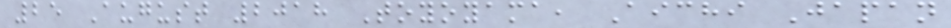25 August 2018 Toyoyama, Aichi Japan
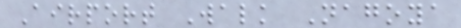Airport Walk Nagoya
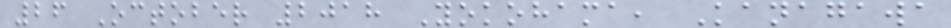26 October 2018 Yokohama, Kanagawa
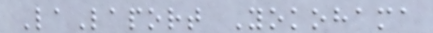LaLaport Yokohama
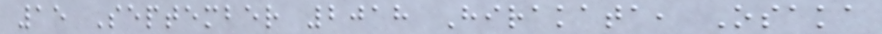15 September 2018 Hirakata, Osaka
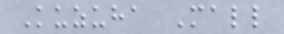Kuzuha Mall
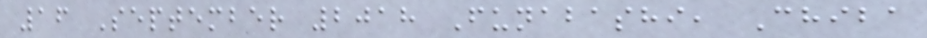16 September 2018 Funabashi, Chiba
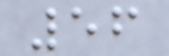56
